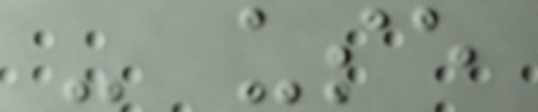- use
